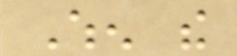When the
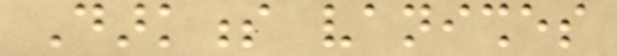Darkness vanishes
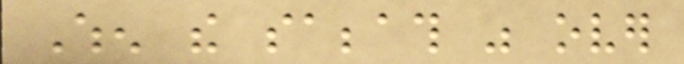When the sabbath was over
